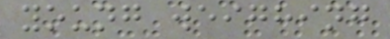young weighing
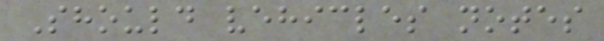Should vehicles notes
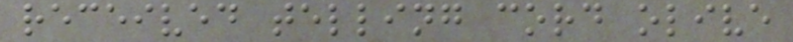received telling cord olive
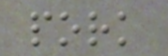pork
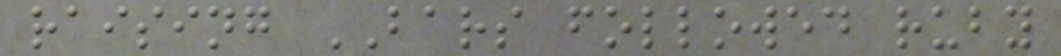raising BARS followed ruby
